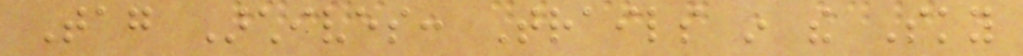Tag Archives: Trails in the Sky
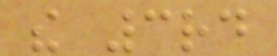the 3rd
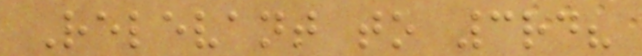Relevant to 3rd?
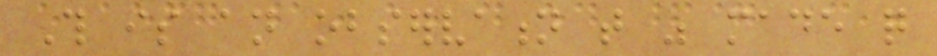This is an observation that was made quite
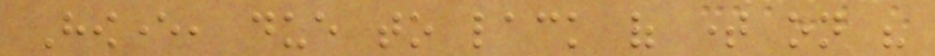However, due to lack of time on his
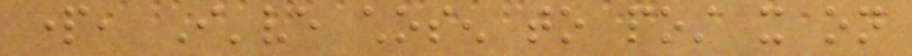part, I've chosen to post it on
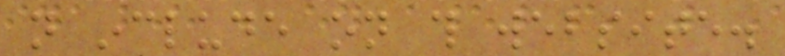not include on this website.
